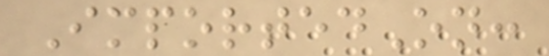ImportedOn:
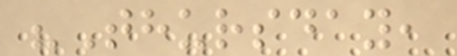"Thursday,
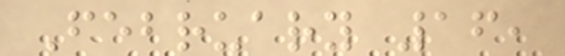February 16,
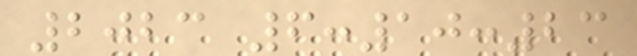2023 6:10:23
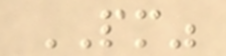PM"
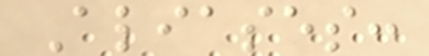Aliases:
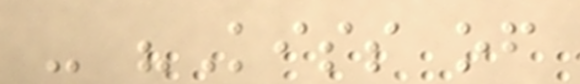- "Kiss of
